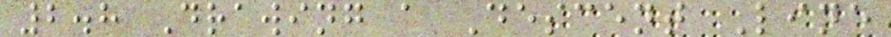2.8 Drawing a Descent Line
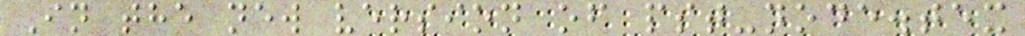In the new version of pst-node.tex
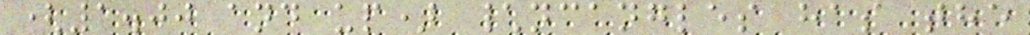(1.00 and up) \ncangles has the
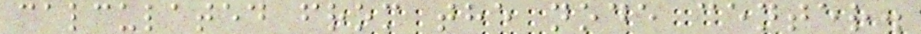calculated from the node center.
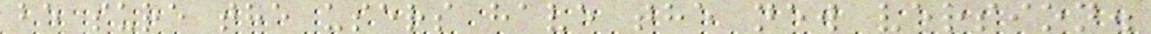be sure the users have the new version.
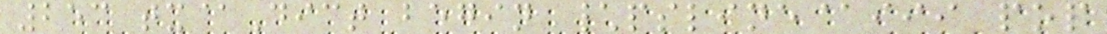253 tx@Dict begin \psline@iii pop
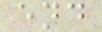end
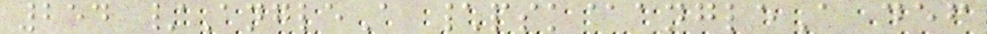254 /AngleA \psk@angleA def
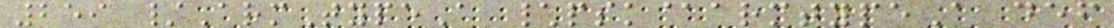259 /ArmTypeA \psk@armtypeA def
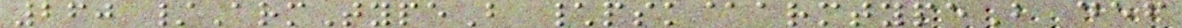260 /ArmTypeB \psk@armtypeB def
